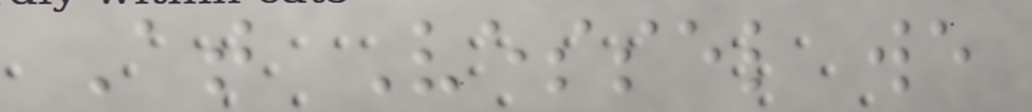At Vessel we
